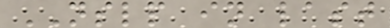NSLP in last
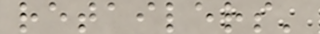retailers'
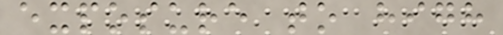exposure to high
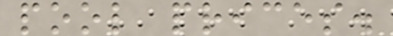pool prices.
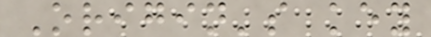Origin's key
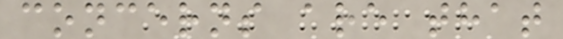concerns are that
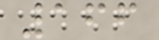166
